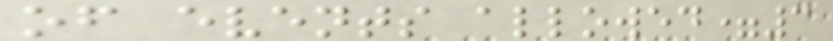of events allowed=3
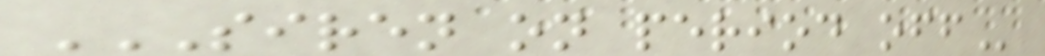SIREN ON PERIOD OFF
